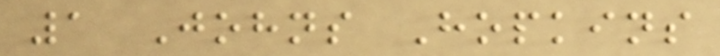1 Johns Hopkins
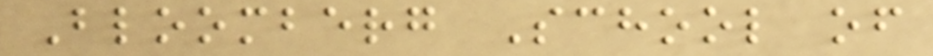Bloomberg School of
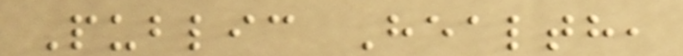Public Health,
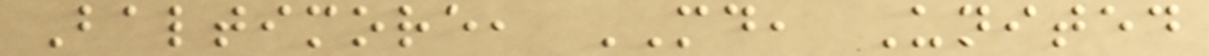Baltimore, MD, United
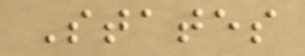States
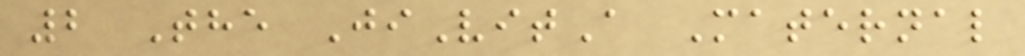2 The JiVitA Maternal
